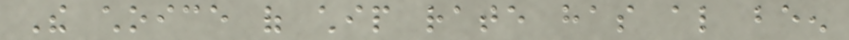The choice of chip rate has also been
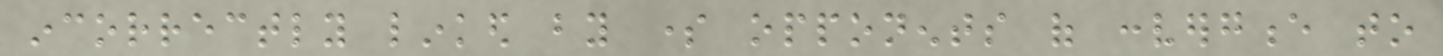incorrectly linked by some opponents of convergence to
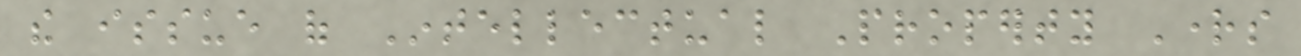the issue of Intellectual Property Rights
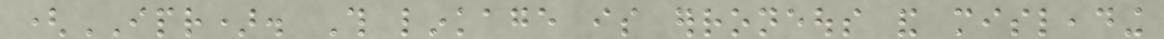(IPR). This linkage is erroneous and misleading
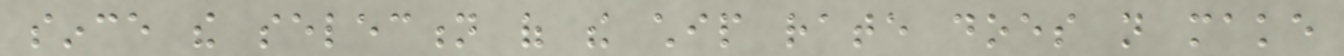since the selection of the chip rate does not make
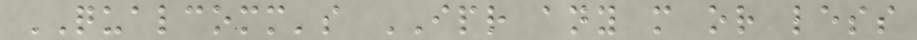QUALCOMM's IPR any more or less
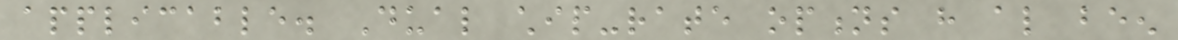applicable. Dual chip-rate options have also been
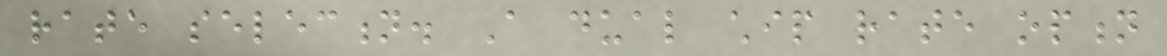rate selection. A dual chip rate option
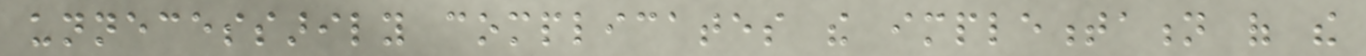unnecessarily complicates the implementation of the
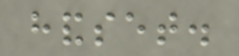handset.
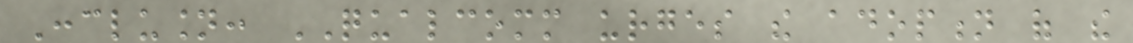Conclusion: QUALCOMM urges the adoption of the
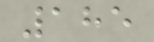185
